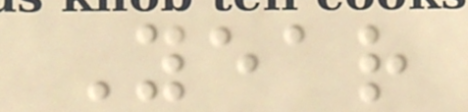Year
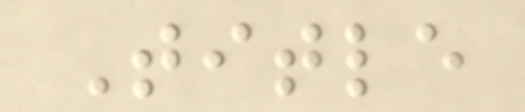Title
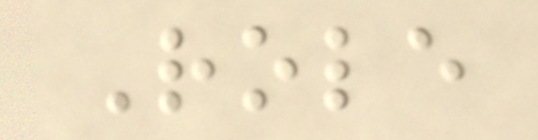Role
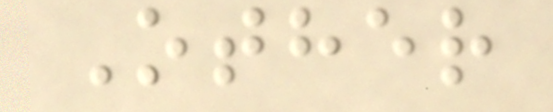Other
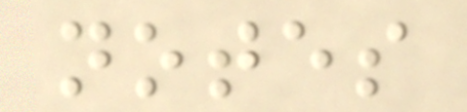notes
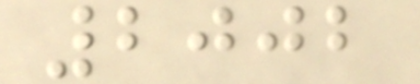2002
